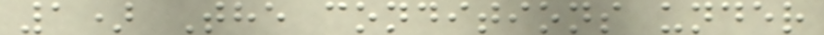1) The conditions under
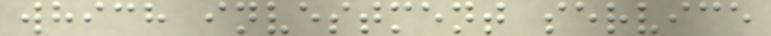which investment service
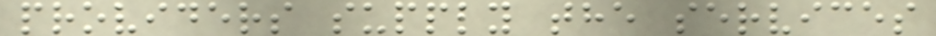providers supply the services
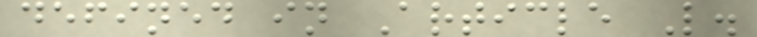defined in Article L.
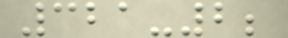321-2;
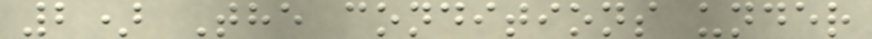2) The conditions under
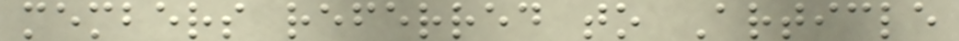members referred to Article
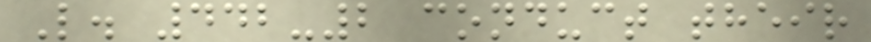L. 442-2 conduct their
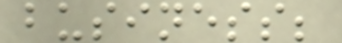business;
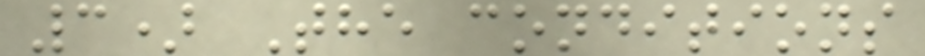3) The conditions
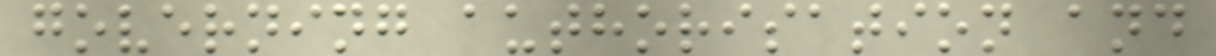governing authorisation and
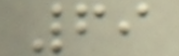69
